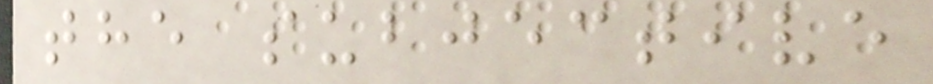the subjective
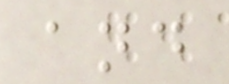and
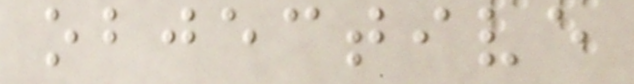objective
